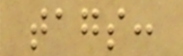tags:
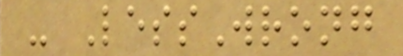- LessWrong
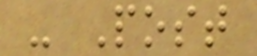- Post
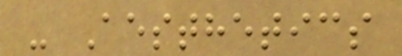- Aesthetics
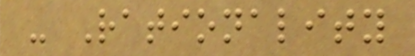- Rationality
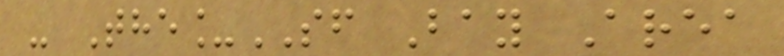- The_SF Bay Area
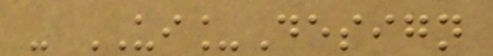- UI_Design
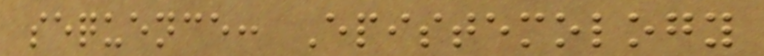sequence: Epistemology
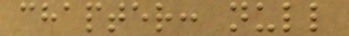chapter: null
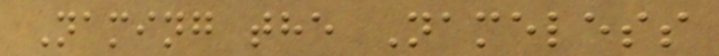Naming the Nameless
